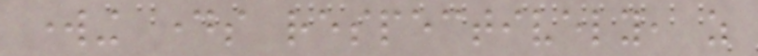working days respectively, as
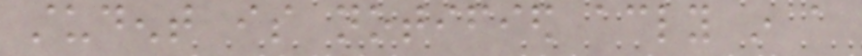student is notified accordingly in a
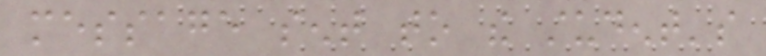message sent to the student's
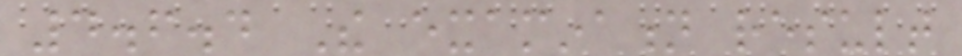4.6.4 The examination result
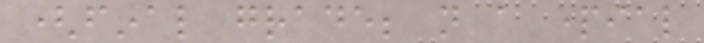(final grade; not a partial
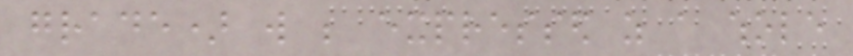grade) will be expressed as a whole
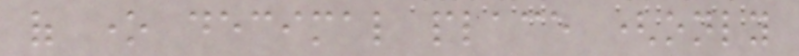of one decimal place (only
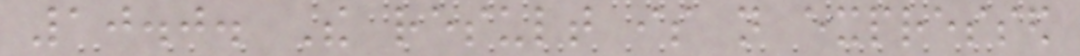10.0. The result is not expressed
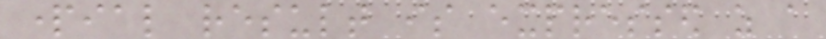partial result is expressed as a
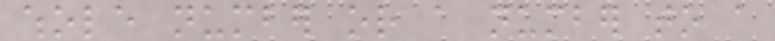whole number or a number to a
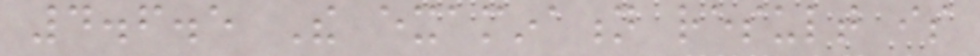4.6.5 The examination result is
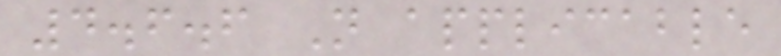4.6.6 Not applicable
